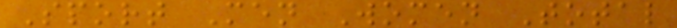Sport Men Women Total
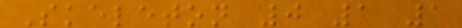Skeleton 0 1 1
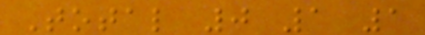Total 0 1 1
